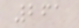261
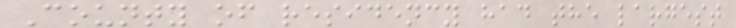County of residency had the largest
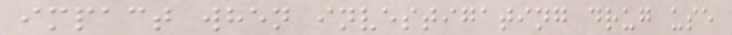impact when investigating drug use
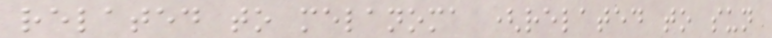related to melanoma (related to sun
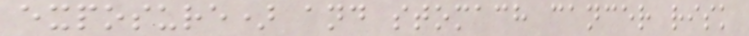exposure) and stomach cancer risk
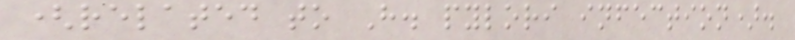(related to H. pylori infection).
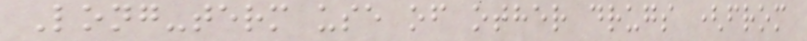Long-term use of other drugs (from
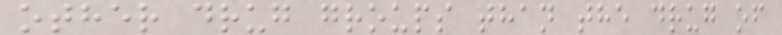other drug groups than the drug of
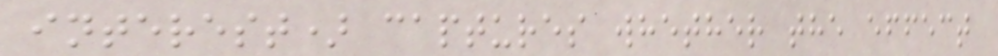interest) captures whether the effect
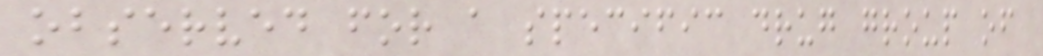observed for a specific drug group of
